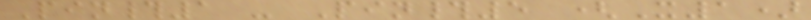Pin#1 - Pin#5 (X1)
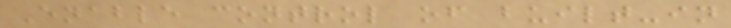Enable control of built-in
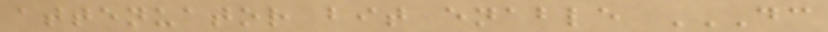attenuator bit enable DC
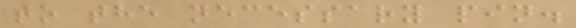to the necessary pin.
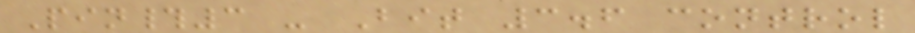Pin#3 - Bit 3.6 control
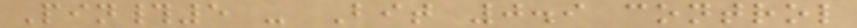Pin#5 - Bit 0.9 control
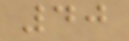40
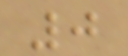0
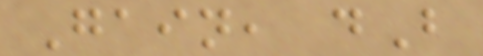Gain, dB
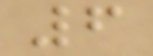6
